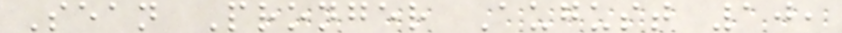Sean Pronger August 10,
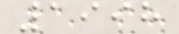1998
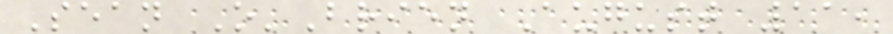Sean O'Brien August 11,
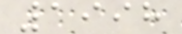1998
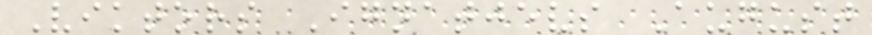Viktors Ignatjevs August
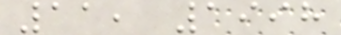11, 1998
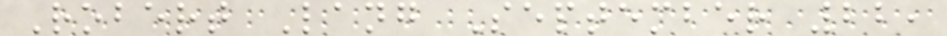Robert Lang September 22,
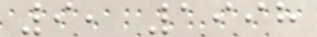9, 1998
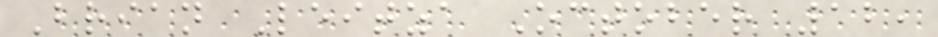Brian Leitza October 12,
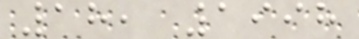18, 1998
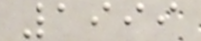1999
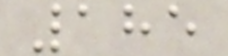185
